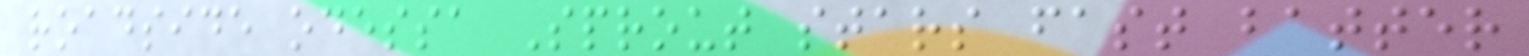roadside odessa Sprout stars fast batter
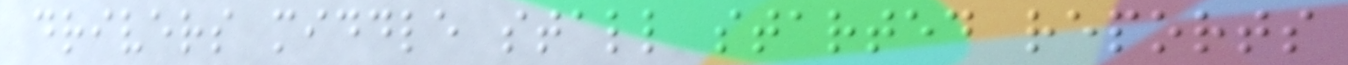drivers middle stall started reports
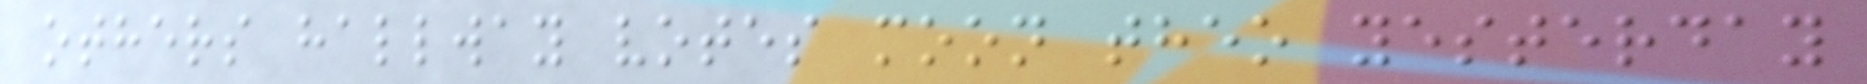others hallway votes moon theo yesterday
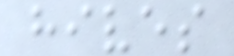hives
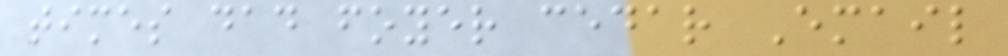times dad foyer cedar Email
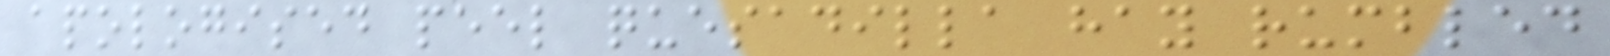apologised peel quesadilla hay rumbled
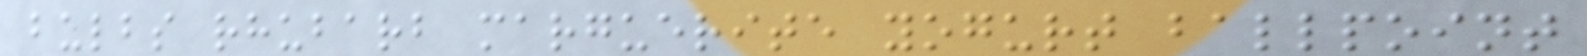bulbs rhubarb marguerite yogurt ballpoint
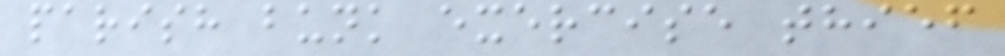parish bunk exercise thief
